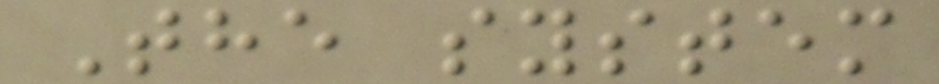The system
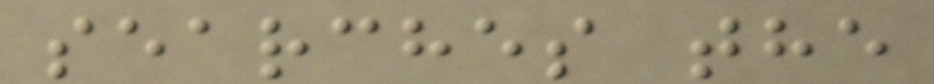searches the
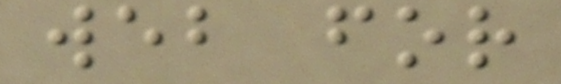web for
